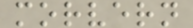morvern
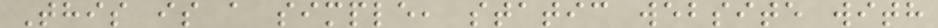This is a simple, static website with
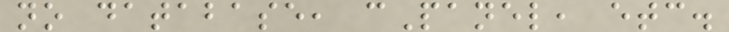no database, cPanel, etc.
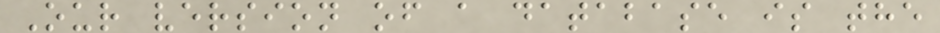Our version of a database is the
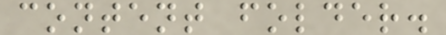content folder.
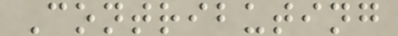Contributing
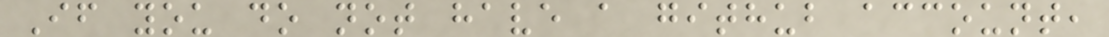If you do not have a github account,
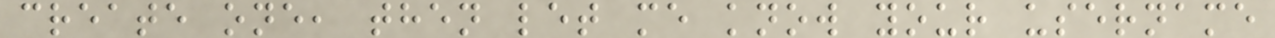create one, then let me know your username
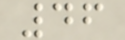46
